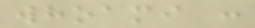whoami :
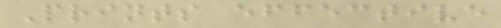Prints effective
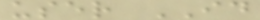user ID
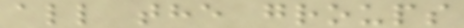all the groups
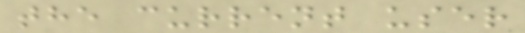the current user
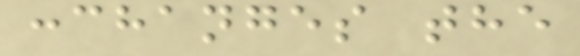:changes the
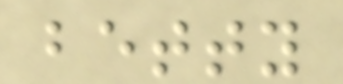betty
